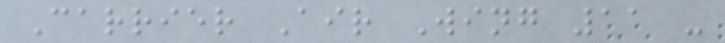Carrier Air Wing 11 -
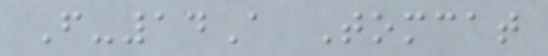F-14A Tomcat
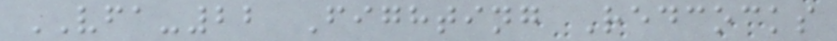VFA-22 Fighting Redcocks
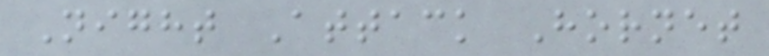Night Attack Hornet
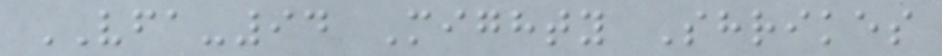VFA-94 Mighty Shrikes
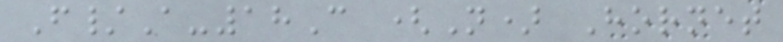F/A-18C (N) Hornet
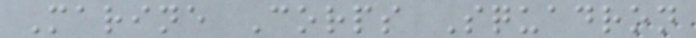Marine Corps Squadron
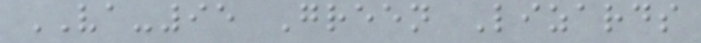VA-95 Green Lizards
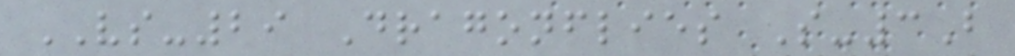VS-29 Dragonflies S-3B
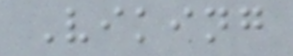Viking
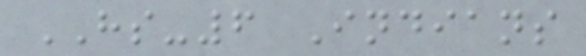HS-6 Indians
